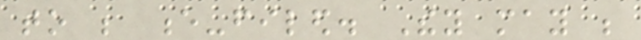to be e-filed. They may be
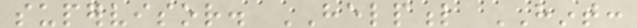supervisor. HELPFUL HINT:
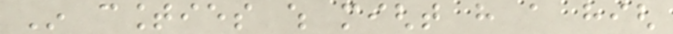In counties which might have a high
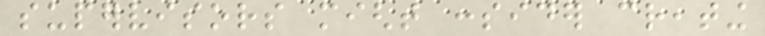supervisors might consider creating
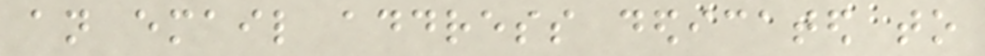an email address dedicated to
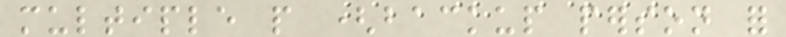multiple people (backup person for
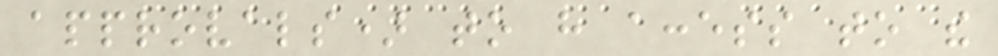approvals) to have access to the
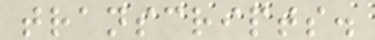transcripts.
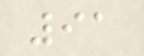91
